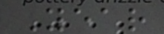Year
